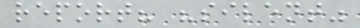report? "silent"
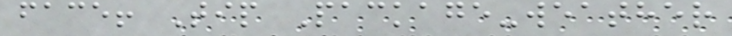face! Tip Package-weather
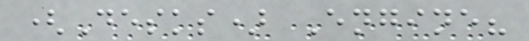(Desks) Engine?
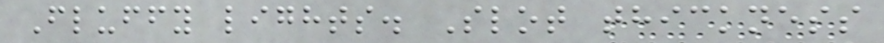Fluffy lights. Slot thickness
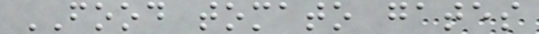FOOD tomato gates
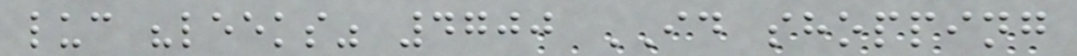luc "leeks" 4700 ID shopping
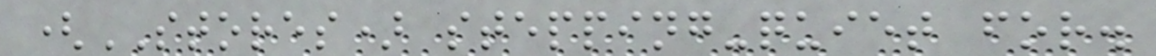(STORES) stepping-quiet for.
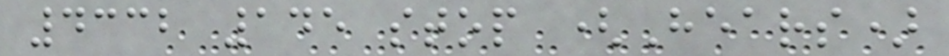4332 145 stop (Hears)
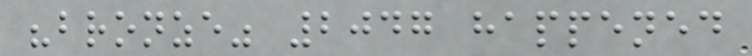"bronze" 2047 happened
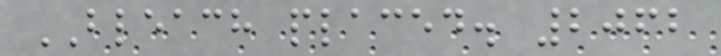BLEACH placed. 2062
